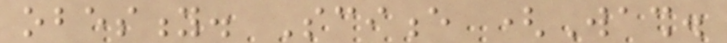obesity. Science (Wash.
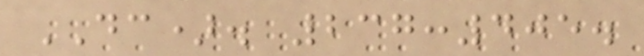DC). 237:405.
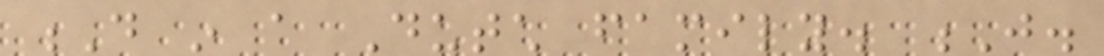D in a Dutch family. J.
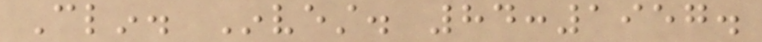Clin. Invest. 84:1957.
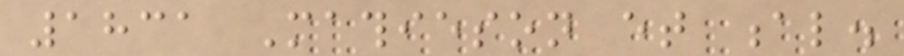1831 Mathieson et al.
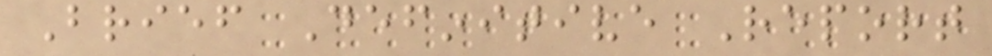Brief Definitive Report
